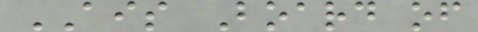AIS Board of
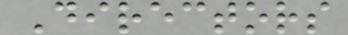Directors
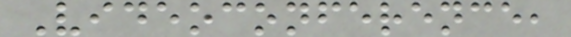Videoconference,
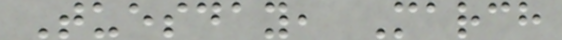Tuesday, March
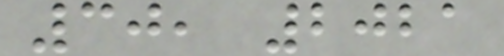30, 2021
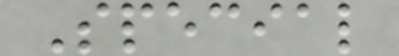Special
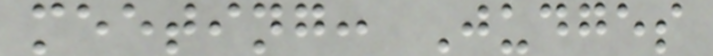meeting: Judges
